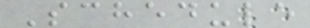Schedule
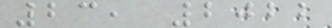23, 2022
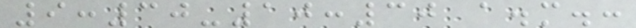9:30-10:30 a.m.:
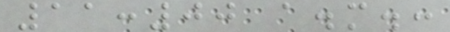11:00 a.m.:
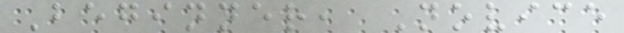Beginner, Novice
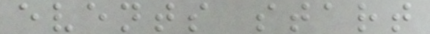events start
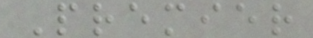Premier
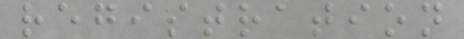registration
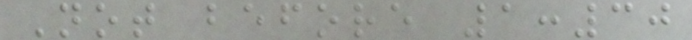Not before 1:30
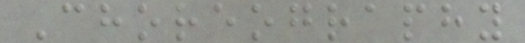Choreography
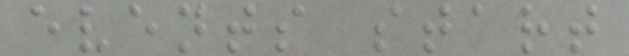events start
